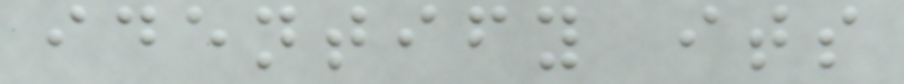identify its
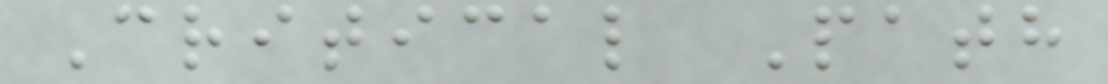Critical Path
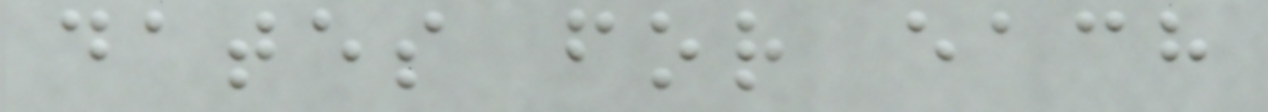dates for each
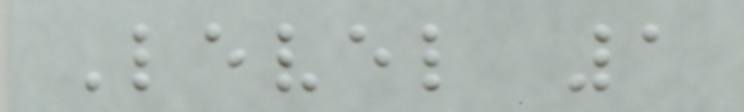Level 1
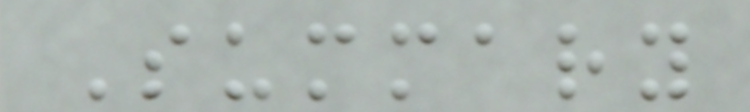Summary
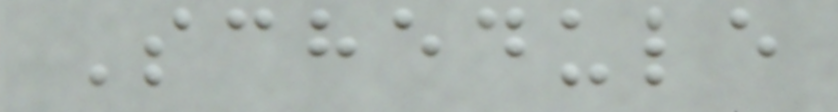Schedule
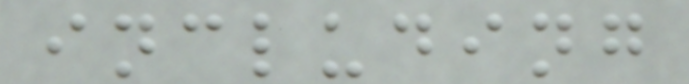including
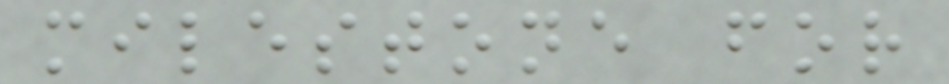milestone for
